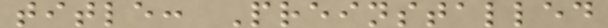title: Preinstalled
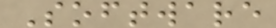Software
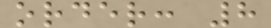order: 8
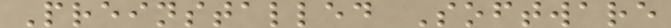Preinstalled Software
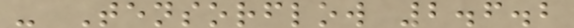- Tensorflow 2.6.2
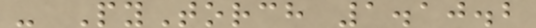- PyTorch 1.10.2
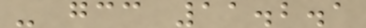- gcc 11.2.1
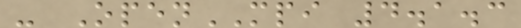- OpenMPI 4.1.3
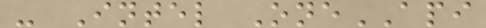- Intel OneAPI
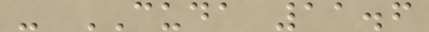- CUDA 11.6
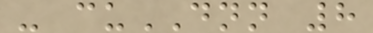- cuDNN 8
